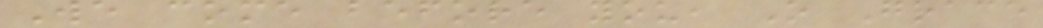We come before you, O Grace
